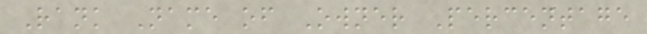Rank Name of Owner Percentage
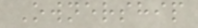Ownership
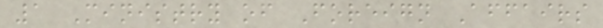1 Ministry of Foreign Affairs
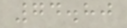74.80
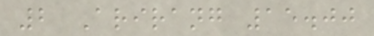2 Arirang 15.00
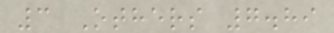3 Others 7.89
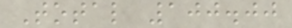Total 100.00
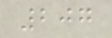207
